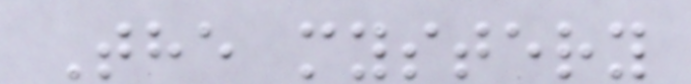The mystery
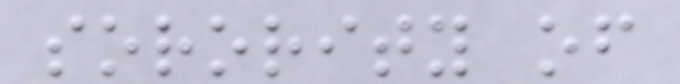sorority of
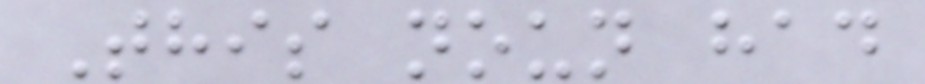This noun had
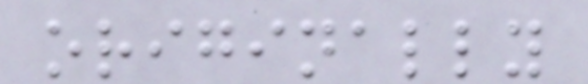originally
